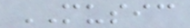MUSIC
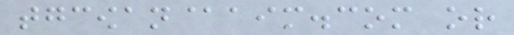tgcowan@aim.com or
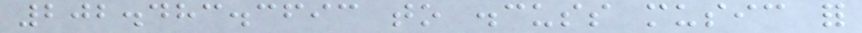202.483.3693 to discuss music for
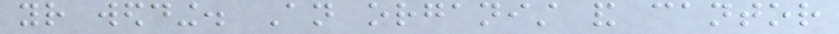your wedding. An organist and cantor
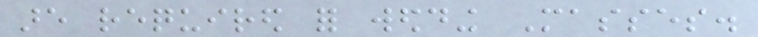are required for wedding Masses.
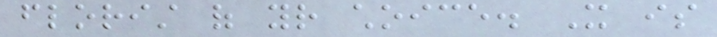florist of your choice. It is
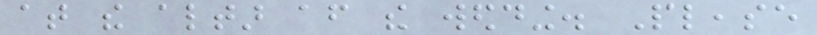at the altar after the wedding. Please
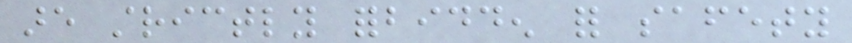are strictly forbidden for safety
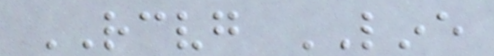RECEIVING LINE
